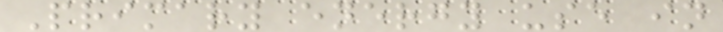Primary energy use in
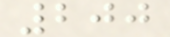200
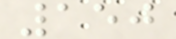150
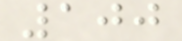100
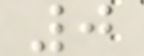0
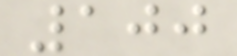100
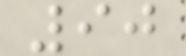90
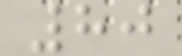80
